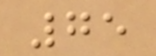75
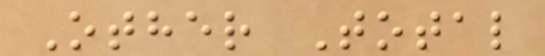Other Total
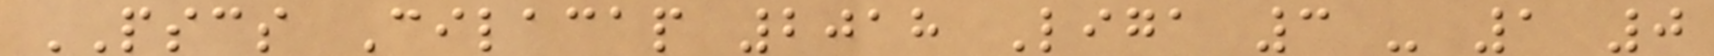PSCS Cilacap 2018 Liga 3 - 1 0
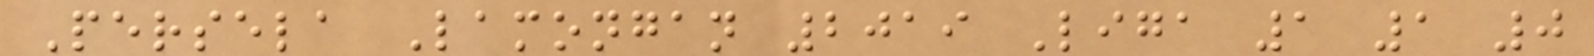Persela Lamongan 2019 Liga 1 1 0
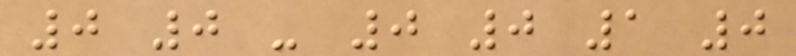0 0 - 0 0 1 0
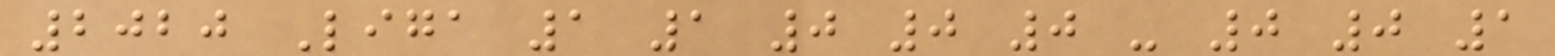2020 Liga 1 1 0 0 0 - 0 0 1
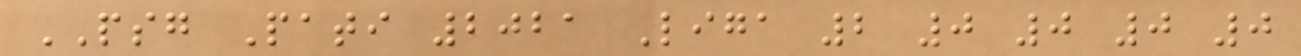PSG Pati 2021 Liga 2 0 0 0 0
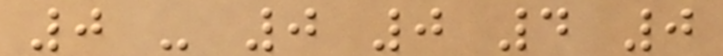0 - 0 0 4 0
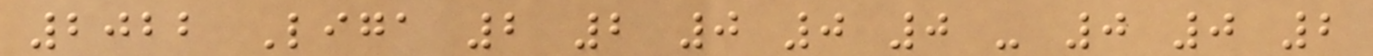2022 Liga 2 2 0 0 0 - 0 0 2
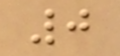0
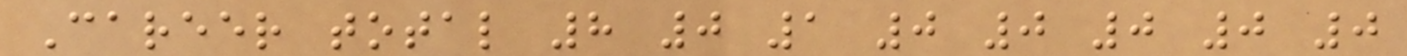Career total 8 0 1 0 0 0 0 0
